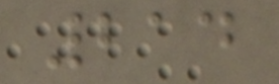214
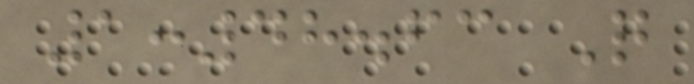1:48.63 Q
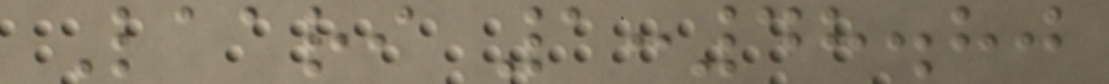Laari 1:48.80
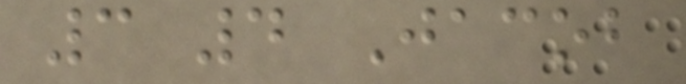3 4 Jacob
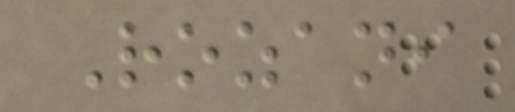Rozani
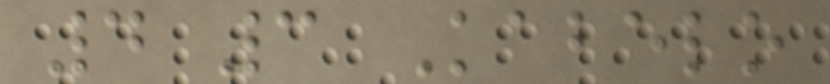4 3 Kabelo
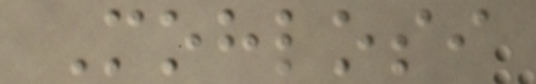Mohlosi
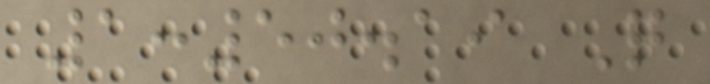1:50.19 Q
